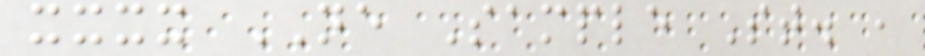xxxx NE Sample St. ,
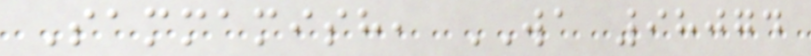Sammamish, WA 98074
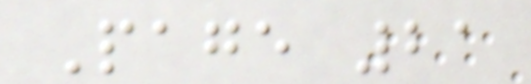Page 21
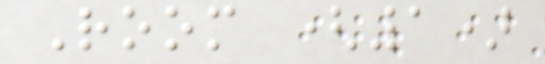Room (1)
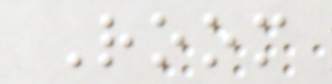Room
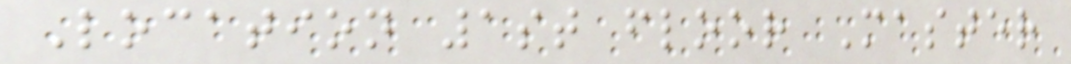Location 1st floor Master
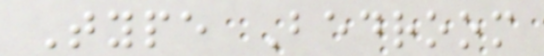Type Bedroom
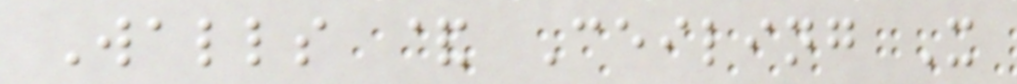Walls & Ceiling X
